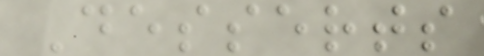Desserts
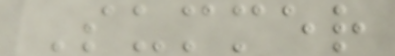Summer
